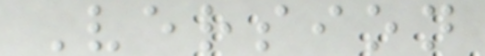Version
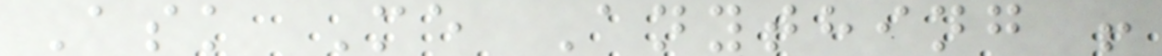Ask Me Anything !
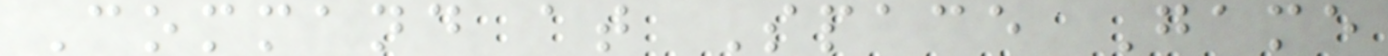Command at Space Game
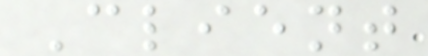Client
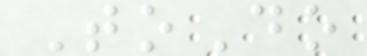ToDo
